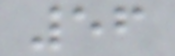56
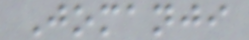Jomanji
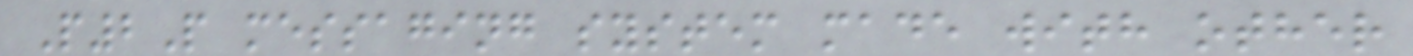P2P messaging system made with other
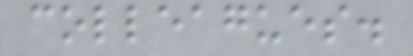colleagues.
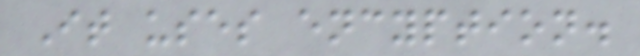It uses encyption.
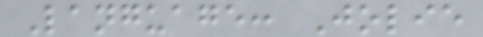Language: Jolie
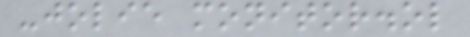-jolie monitor.ol
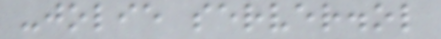-jolie server.ol
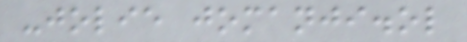-jolie jomanji.ol
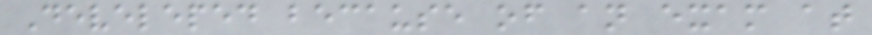Develeped because of an exam at
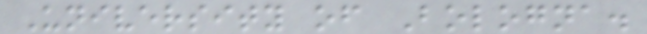University of Bologna.
